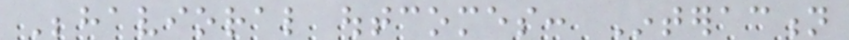Behavioral outcomes: Interaction
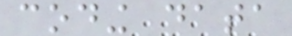coding data
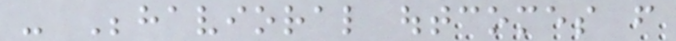- Behavioral outcomes from
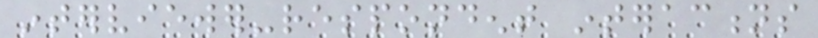interviewer-respondent interactions
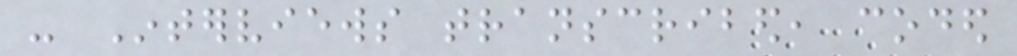- Interviews transcribed, coded
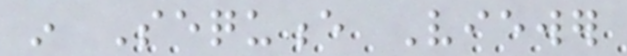in Sequence Viewer
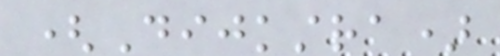(Dijkstra)
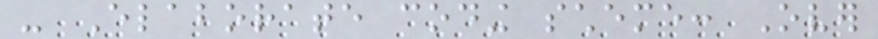- Elaborate coding scheme: Over
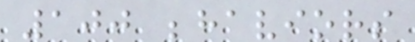100 behaviors
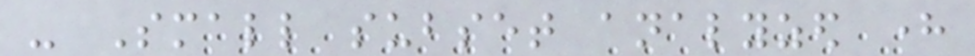- Small subset analyzed here
